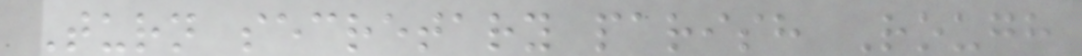Turn secretary parish Rough
